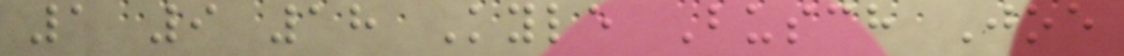1 9 18 Kyle Busch Joe
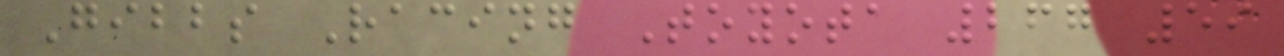Gibbs Racing Toyota 267 59
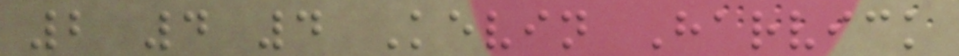2 4 4 Kevin Harvick
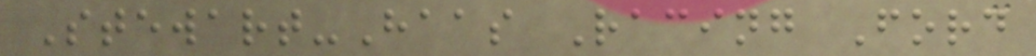Stewart-Haas Racing Ford
